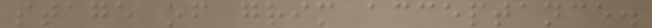stage of grim acceptance.
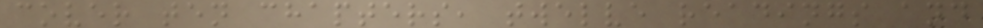cover ten chapters, twelve readings and
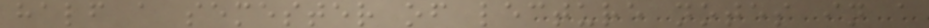half a semester of lecture notes in a
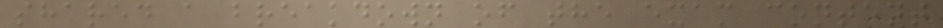shared a breakdown of the exam content
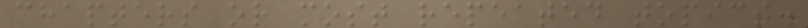chapters or most repeated topics.
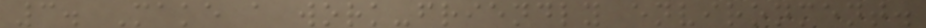3. Make a work-friendly environment.
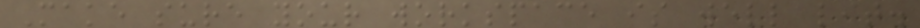Make sure your workspace is well lit.
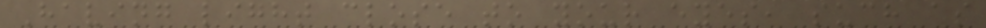Having light close to your eyes, such as
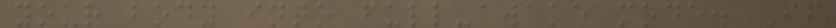your body into full-awake mode. If
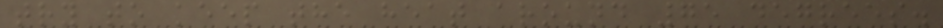try to keep the heat around 75 degrees.
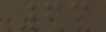63
